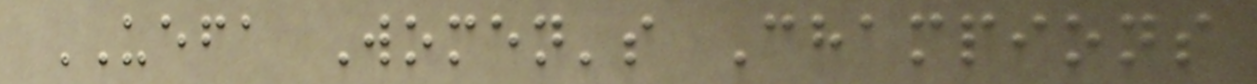UEFA Women's Champions
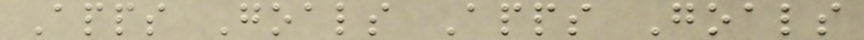Apps Goals Apps Goals
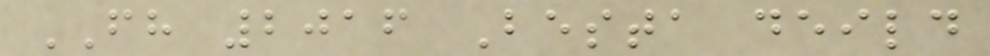FH 2016 Besta deild
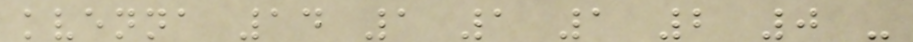kvenna 14 1 1 1 2 0 -
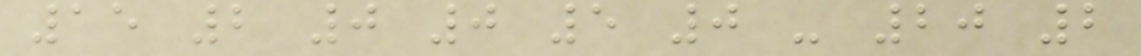15 2 0 0 5 0 - 20 2
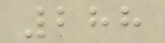288
